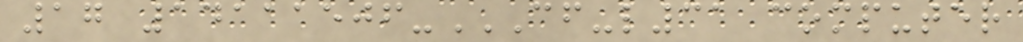17 14111506-CF-L31 COMPUTER
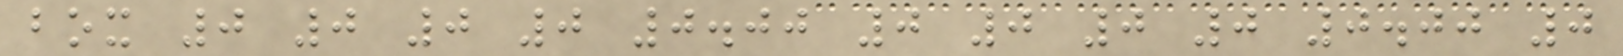box 0 0 0 0 0.00 0 0 0 0 0.00 0
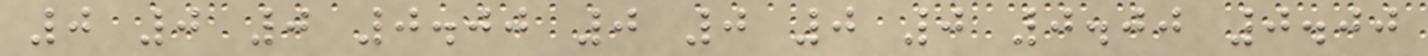0 0 0 0.00 0 0 0 0 0.00 0.00
